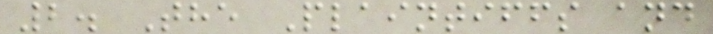2. The Plaintiffs and
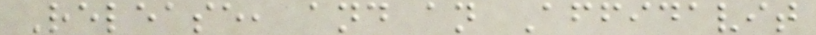Release, and an Affidavit
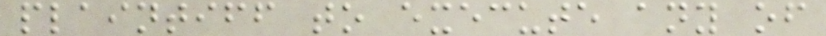plaintiff to execute any of
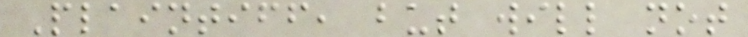Plaintiff, but will not
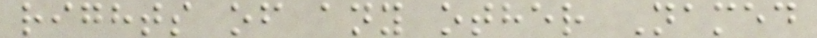rights of any other Named
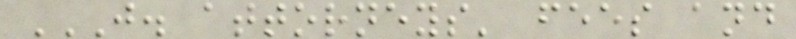J. ATTORNEYS' FEES AND
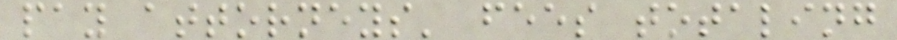pay attorneys' fees totaling
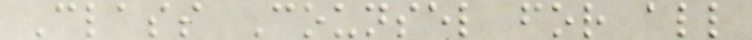Class Counsel for all
